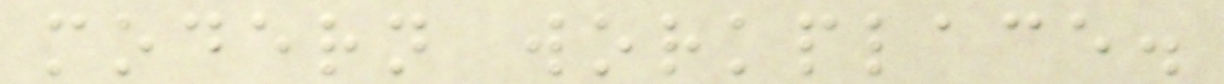modern workplace.
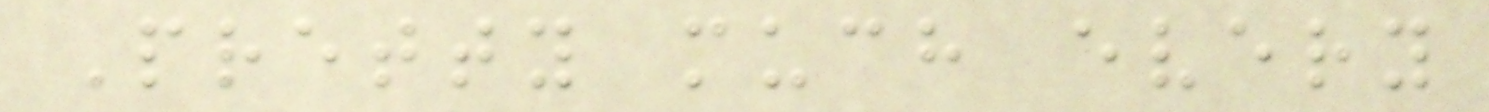Pretty much every
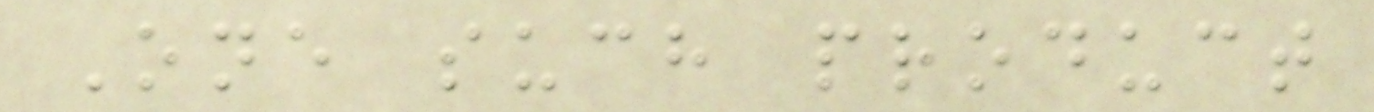One such product
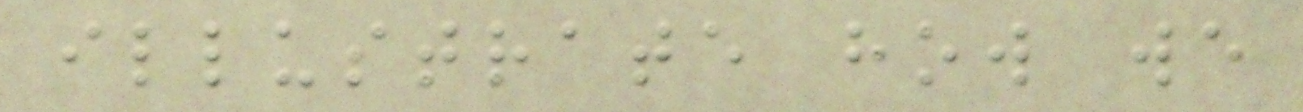illustrate how we
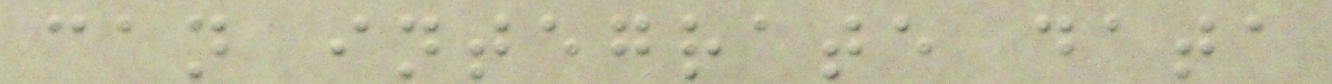can integrate data
